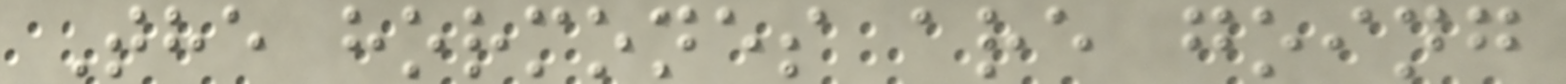The hormones are going
